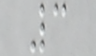3
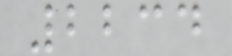2234
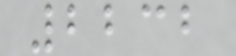2232
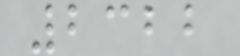2322
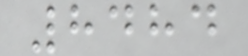8484
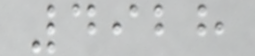4928
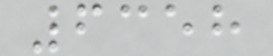6358
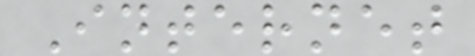Internet
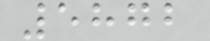5872
